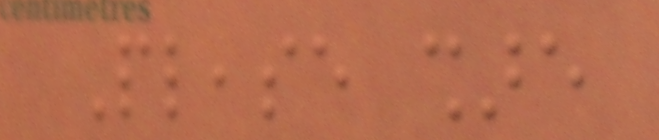Please share
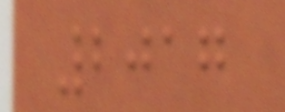2017
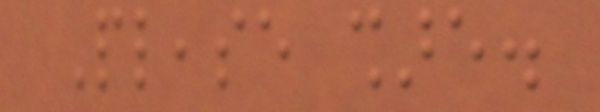Please share.
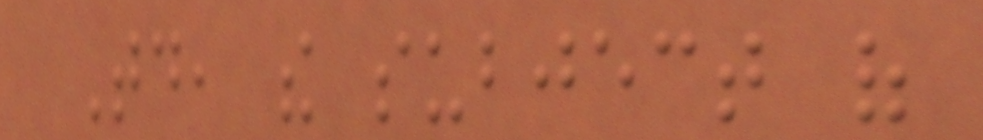Today, the subject of
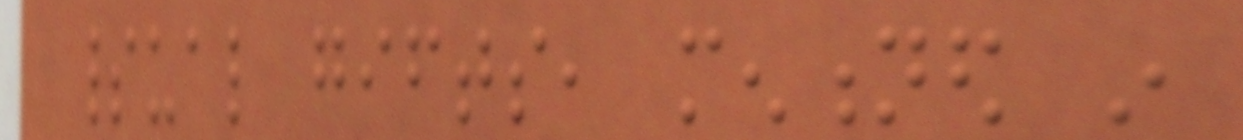spiritual gifts, mentioned in
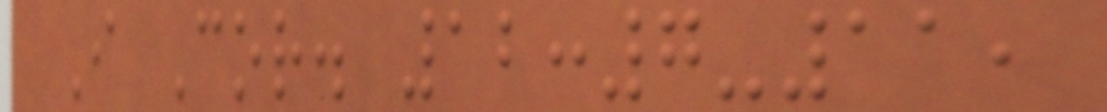I Cor. 12:7-11,
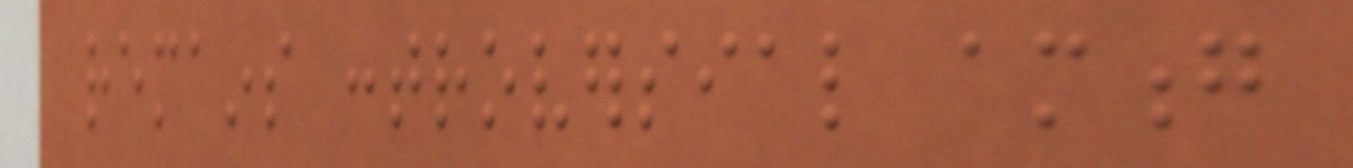remains controversial among
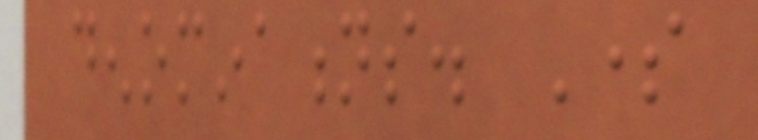denominations. Some
